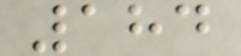184
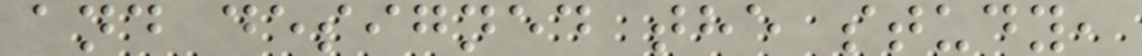and designed the study,
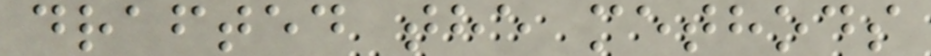drafted the methods
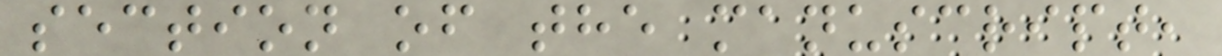section of the manuscript,
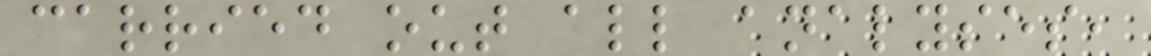carried out all analyses,
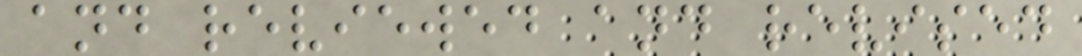and reviewed and revised
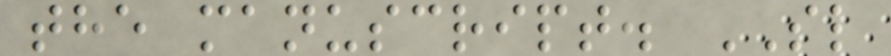the manuscript. SL
